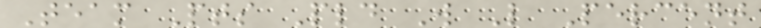Team Pts Pld W L Percent
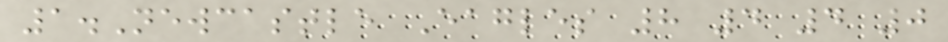1.Newcastle Eagles 8 4 4 0
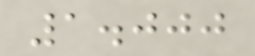1.000
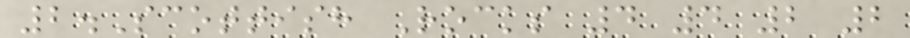2.Scottish Rocks 4 4 2 2
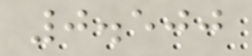0.500
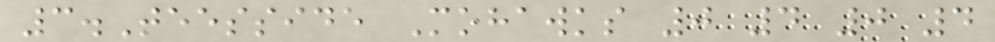3.Teesside Mohawks 0 4 0 4
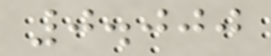0.000
